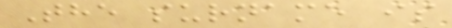The surname is
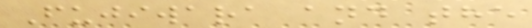Fujiwara and the
